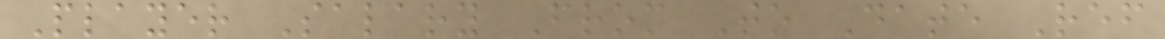Player Salary From To Date Ref
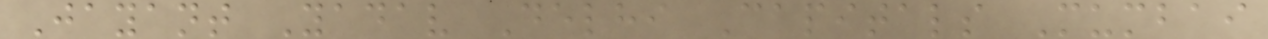Jayant Yadav Delhi Capitals Mumbai
